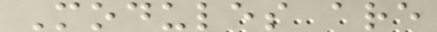Modules are
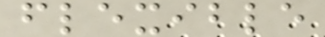flexible
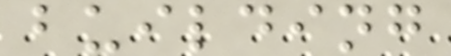building
